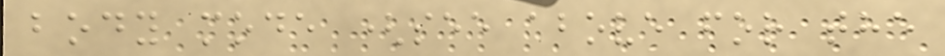body mode (see above for the
